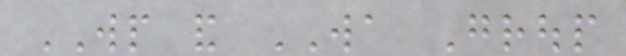WP and WA Group
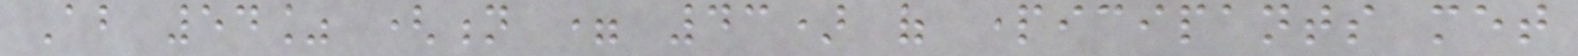About 54% (n = 43) of participants met
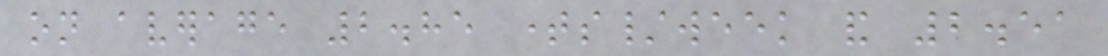on average 2.85 times/week and 2.51
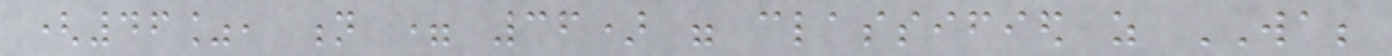(46%, n = 36) were classified as WA;
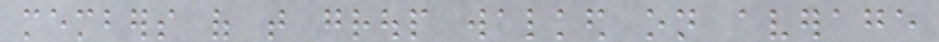members of that group walked on average
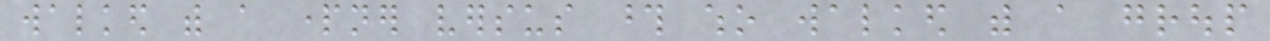walked with a partner versus those who walked with a group
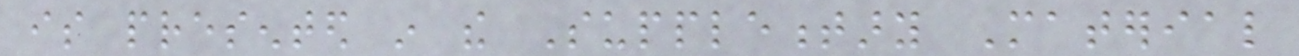is presented in the Supplementary Material
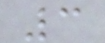3
